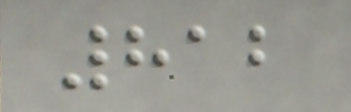812
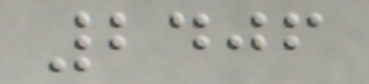2406
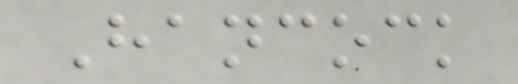Hancock
